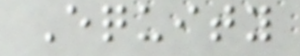Equity
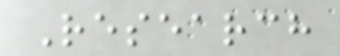Research
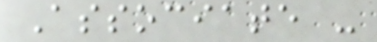Associate -
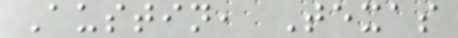Austin, Texas
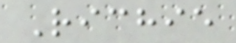Richie
